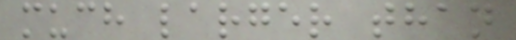much larger than
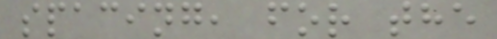spacing, for the
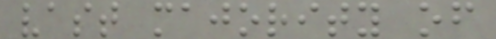vast majority of
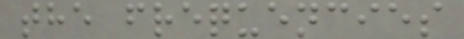the frequencies
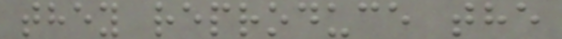they reproduce the
